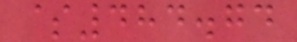$484.74
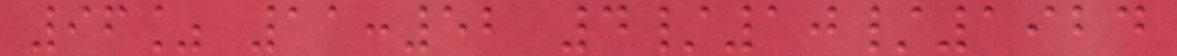96% 11:52 4/10/1924
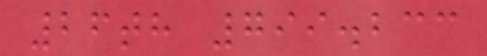26th 799.233
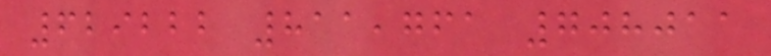629222 811,761 708011
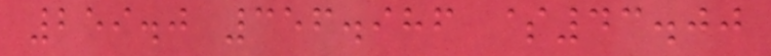259.0 356.986 $43.00
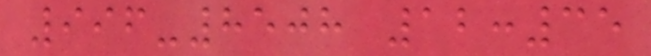996-8508 12:35
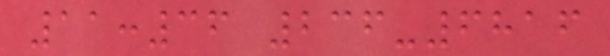11:36 236-6816
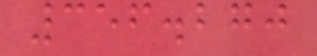356.270
